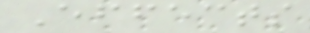Effects
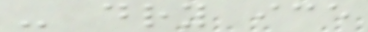- dry ice
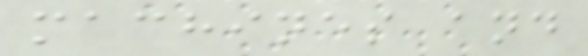machines and
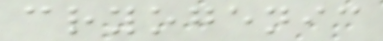cryogenic
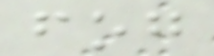fog
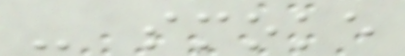- smoke
